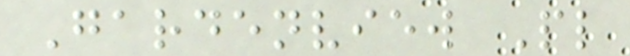Gardenview Pl
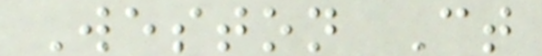Weston Ct
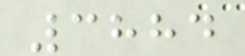3884
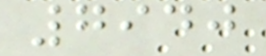7940
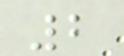2
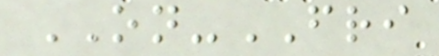ON-FRI
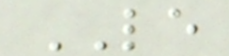LE
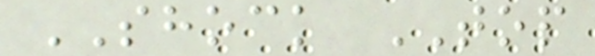SHOCK TOP
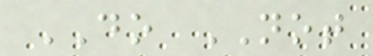DO NOT
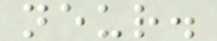neur.
